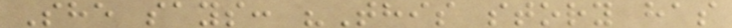She says: "This story has
